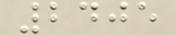2405
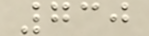730
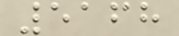5168
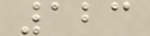123
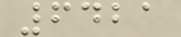6421
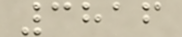3816
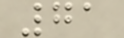71
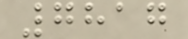7817
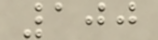100
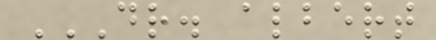DR. ALBERT
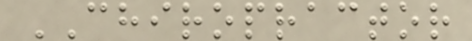CHIROPRACTOR
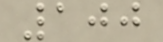100
